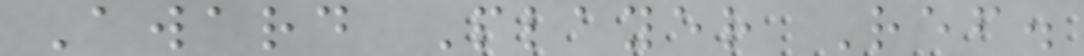Award Player Ref.
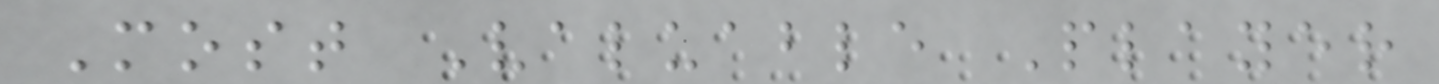Most Valuable Player
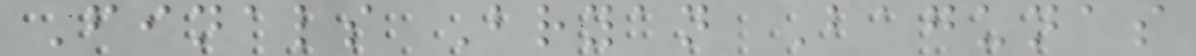Finals Bryan Bagunas
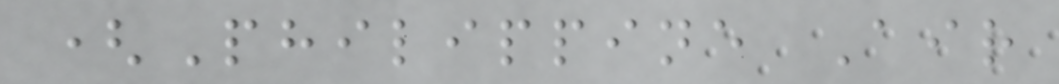(Philippine Air
